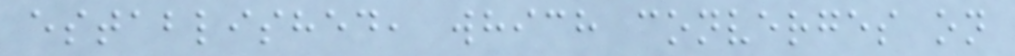established, which converges on
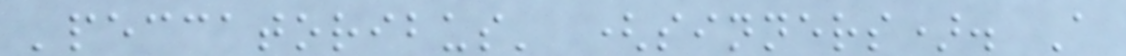'peccatoribus' (sinners). A
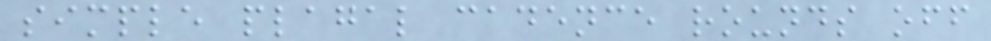simple plagal cadence rounds off
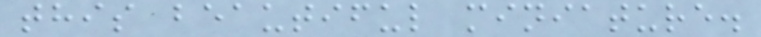this beautiful miniature.
